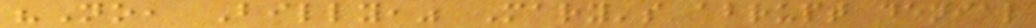"No, Billy," Mary's abrupt denial
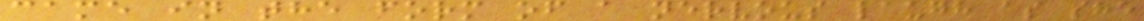came in the form of a nervous laugh as she
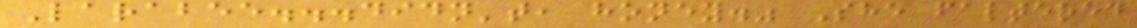Larabee...didn't, honey." She faltered
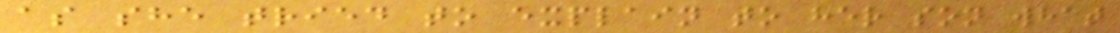as she tried to explain to her son what
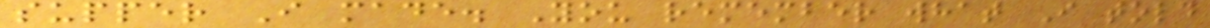supper I made. You remember what I told
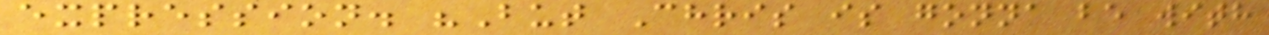expression. "But Chris is gonna be with
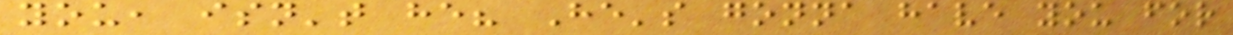you, isn't he? He's gonna have you for
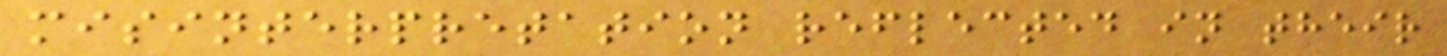misinterpretation reflected in their
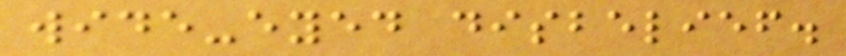wide-eyed disbelief.
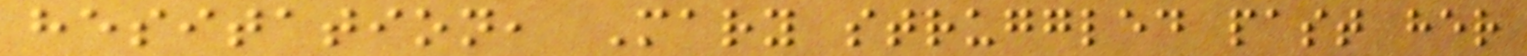hesitation, Mary struggled past her
